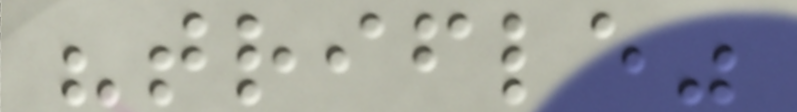"trifle"
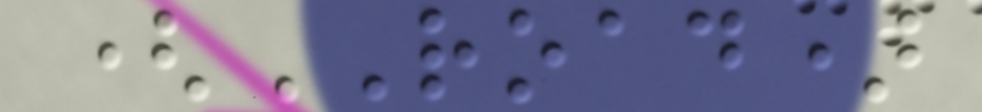(ROAD)
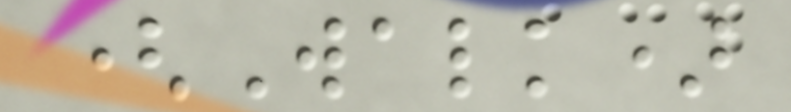(Walk)
